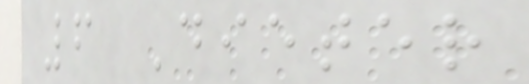6 Dieter
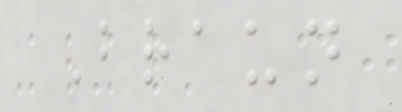Braun
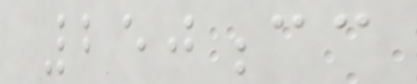250cc
